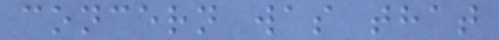concern was that
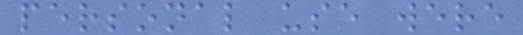personal use were
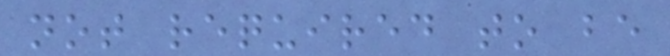not required to be
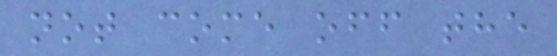not come off the
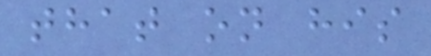that on his
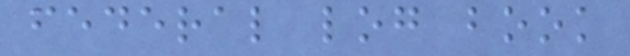federal log book
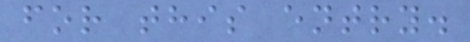for this entry.
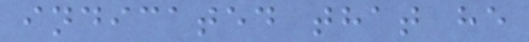indicated that he
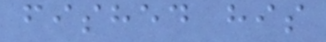fished his
